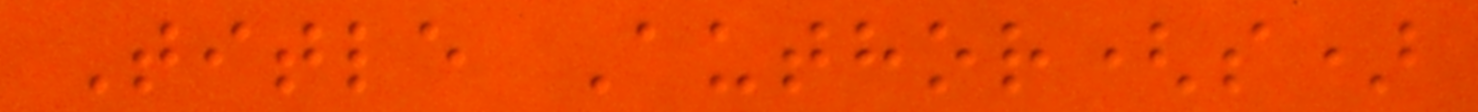Title Author(s)
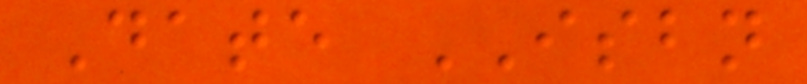Date ISBN
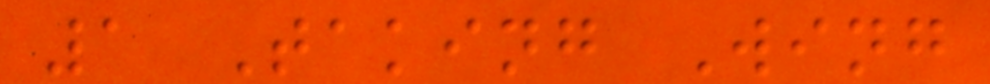1 Taking Wing
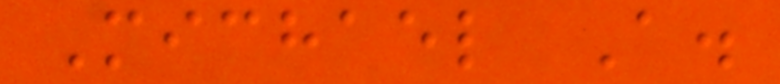Michael A.
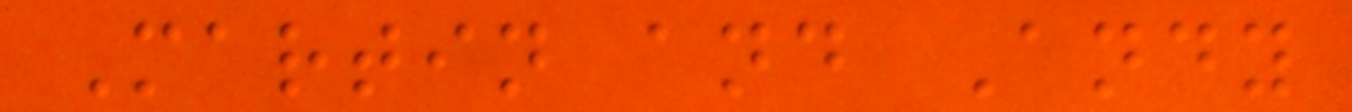Martin and Andy
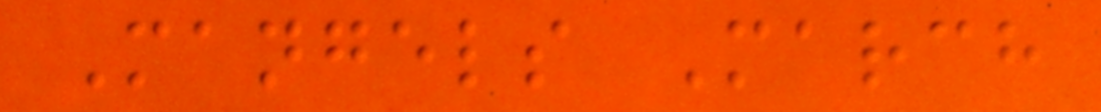Mangels March
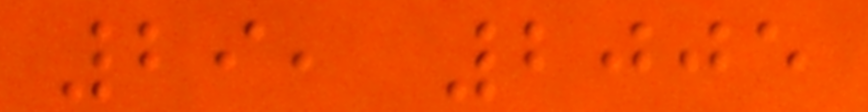29, 2005
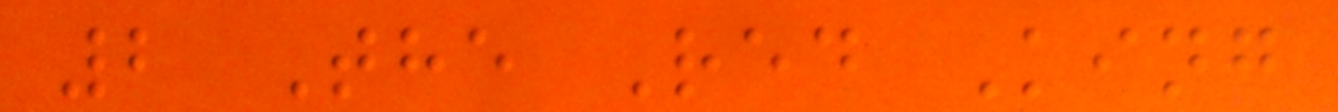2 The Red King
